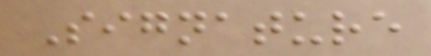Signature
